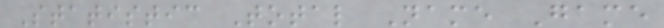Statistic Total Name Game
